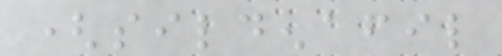(sildenafil
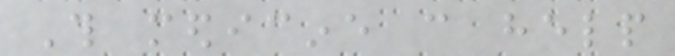This medicine can help
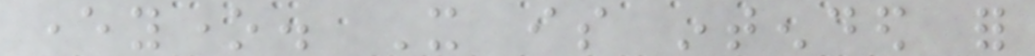everyone. It is intended for
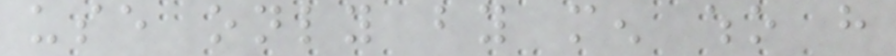use only by men who have
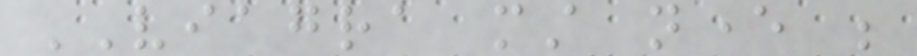VIAGRA must never be
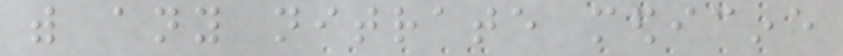with any nitrate medicine
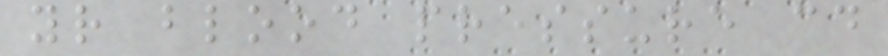your blood pressure could
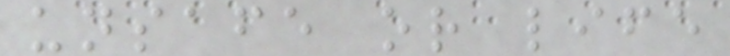unsafe or life
